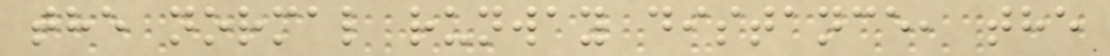the normal runway distance, the
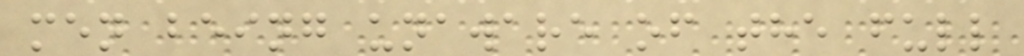men being unaware of the full
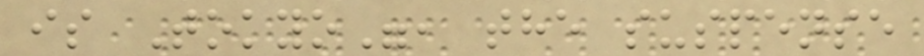is Tokyo", the suspense
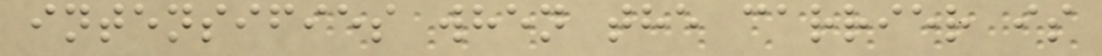intensifies when the carrier is
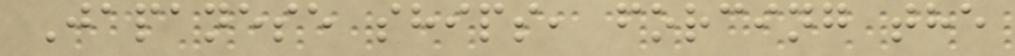Japanese ships, forcing the
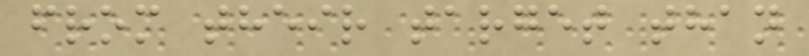from their target than
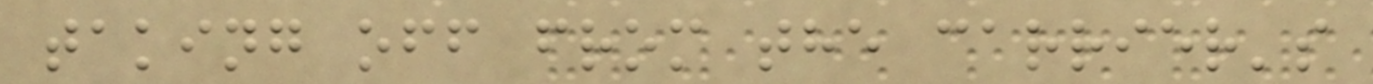taking off from the carrier's
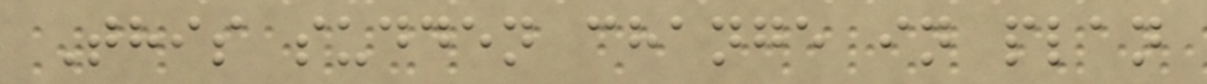This sudden change in plan
